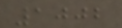1002
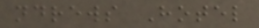ndrews Hotel
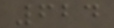624
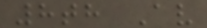8th Av
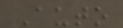Auto
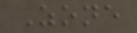Zone
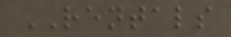RENTALS
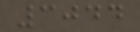3044
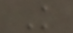K
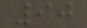90
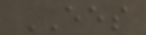EES
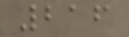216
